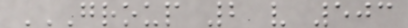GROUP 2 V 503
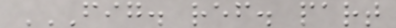FIG. REF. PART
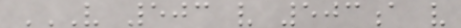V 503 V 503A V
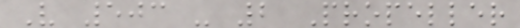V 503 - 2 Propeller
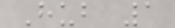Hub 1
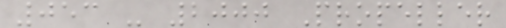053 - 2000 Propeller
